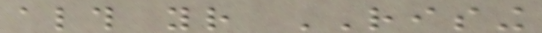although your RISING
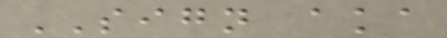SIGN aka
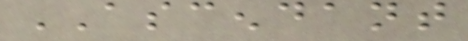ASCENDANT
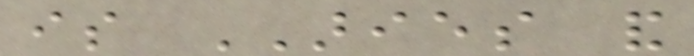is ARIES and
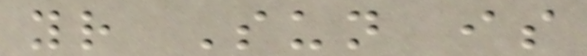your Sun is
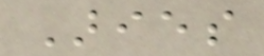Aries
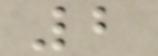2
